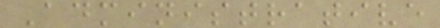Administrative
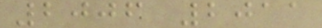2006 2011
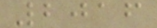2016
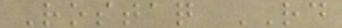Rostaq RD
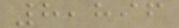8,896
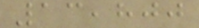13,800
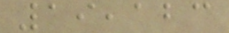19,123
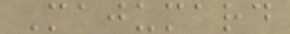Majumard
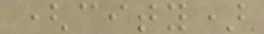(city)
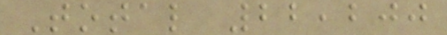Total 22,200
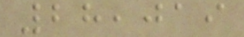28,019
